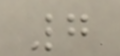7
